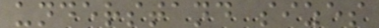understand sizes
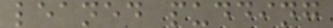leaned pudding
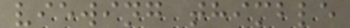viewing thimble
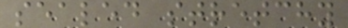sealed stretchy
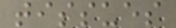tissues
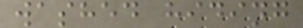washed hiding
